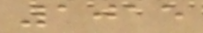1015
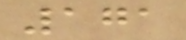171
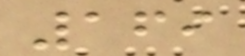169
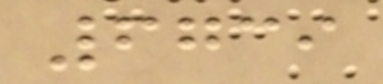6739
